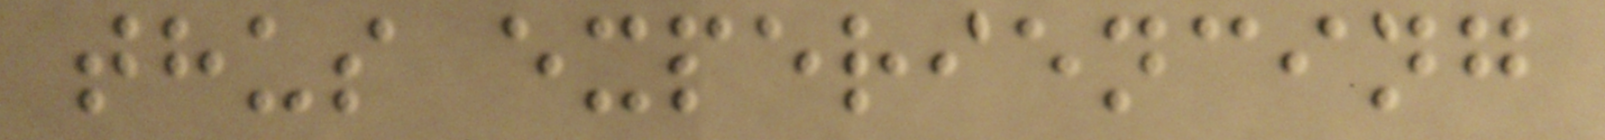thus experiencing
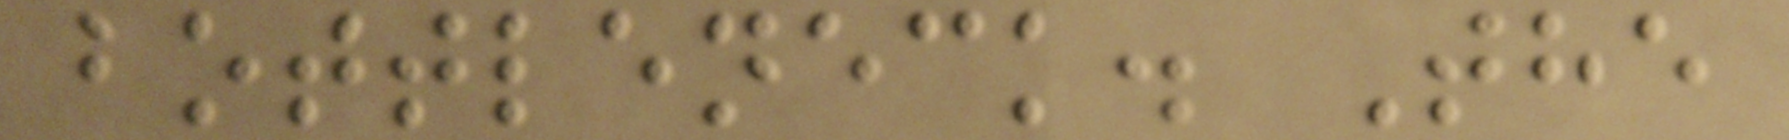bottleneck. The
